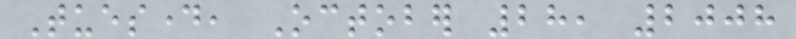Tuesday, October 28, 2008
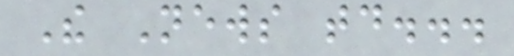The News today...
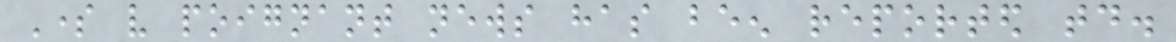Some very poignant news has been reported today.
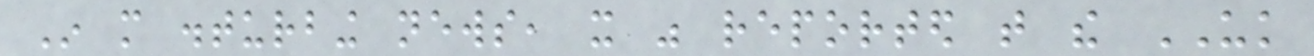In more disturbing news, it was reported that the UK
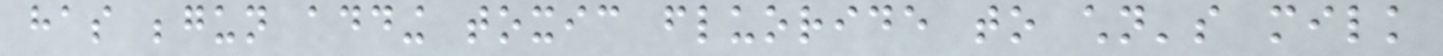has begun adding toxic fluoride to children's milk
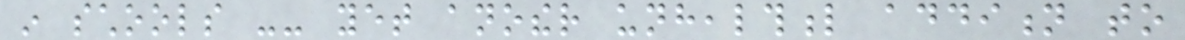in schools -- yet another unhealthful addition to
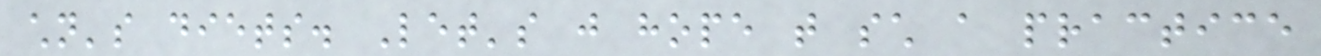children's diets. Let's just hope that such a practice
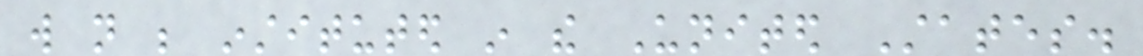will not be instituted in the United States.
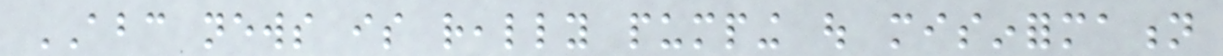ABC news is really pumping out misinformation
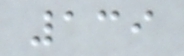139
